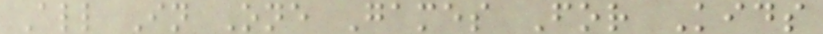All In One Games For Kids
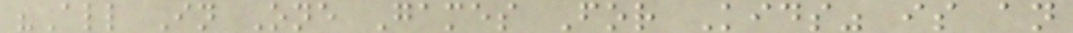"All In One Games For Kids" is an
